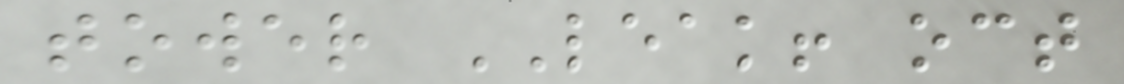tower LEAK! oct
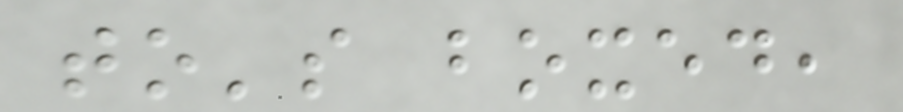to's boxed,
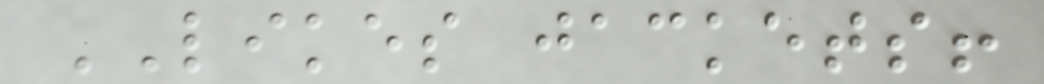LIKES jackets!
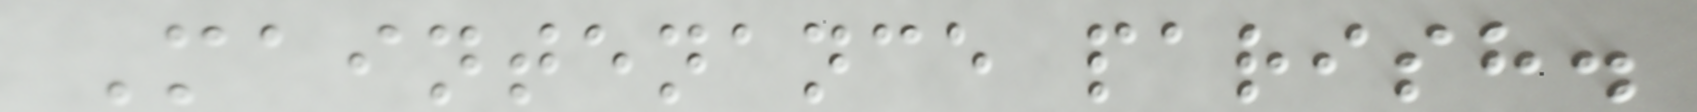Maintenance parish.
